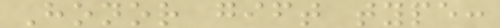Honor gift type:
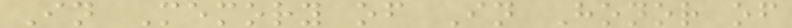In Memory of In Honor of
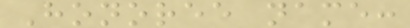Honoree name:
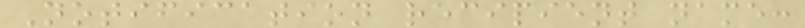Notification recipient name:
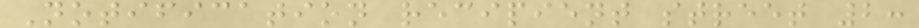Notification recipient street 2:
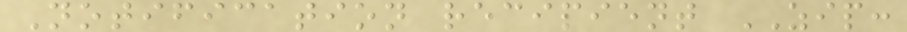Notification recipient ZIP:
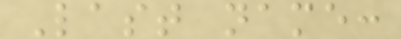Last name:
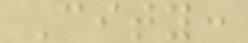City:
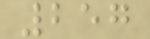257
